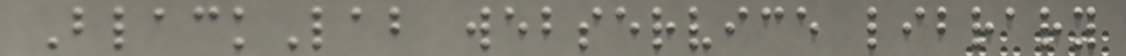BlackLab webservice library
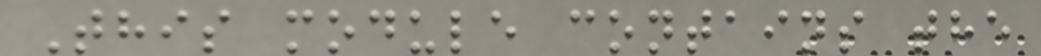This module contains the
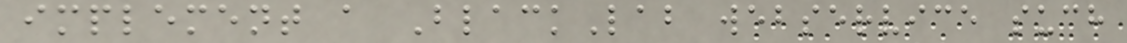implement a BlackLab webservice such
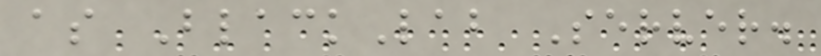as BlackLab Server.
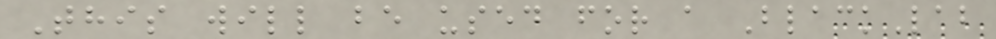This will be used for a BlackLab
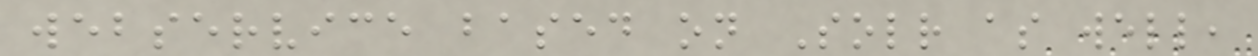webservice based on Solr as well,
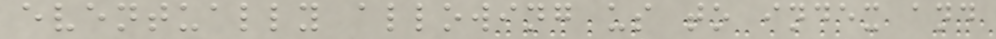eventually allowing us to index and
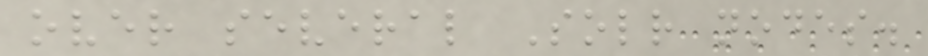over several Solr nodes.
